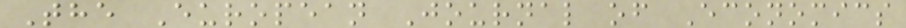The European Journal of Economics
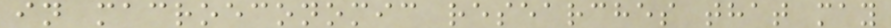in macroeconomic researches that may
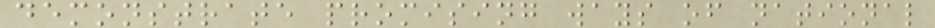demonstrate promising ways of national
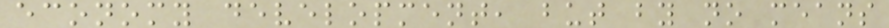economy development, but by no means
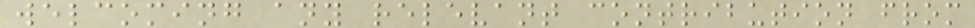welcoming any relevant contribution from
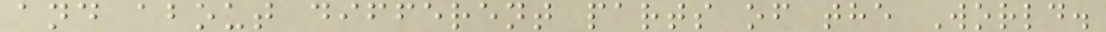and about different parts of the World.
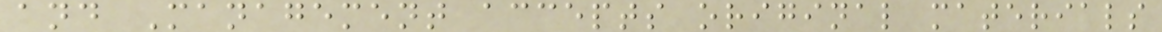and Management accepts original materials
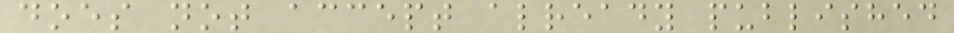does not accept already published
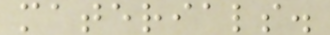materials.
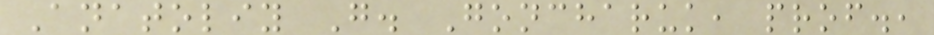Anatoliy G. Goncharuk, prof.,
